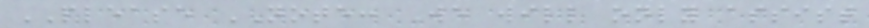PLEASE NOTE: We will only assist
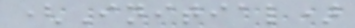(Initial)
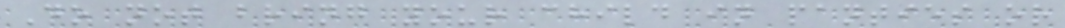Do not bring your child in panties or
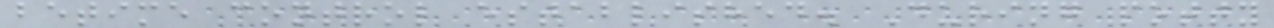betime control established. During potty
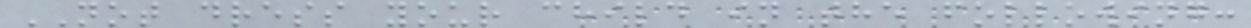NOT dress your child in the following:
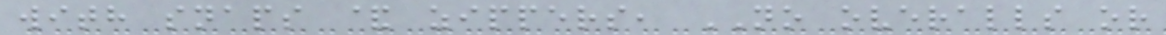with snaps & zippers, NO overalls or
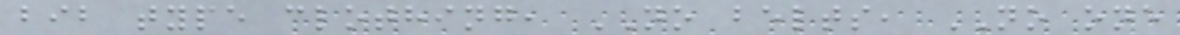bib type clothing, NO belts, NO one
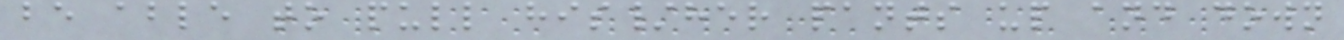be able to pull his/her pants up and down
